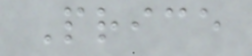Price
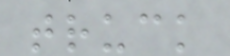truck
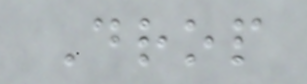Drop
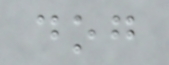dog
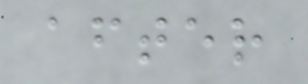after
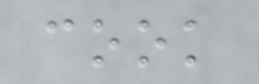cook
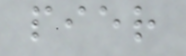pier
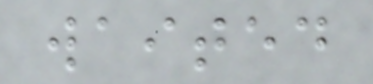waited
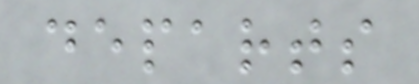departs
